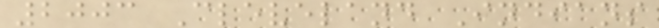2003 Cleveland Indians
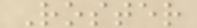Roster
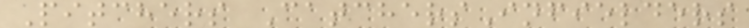Pitchers CatchersInfielders
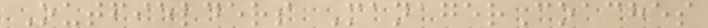Outfielders ManagerCoaches
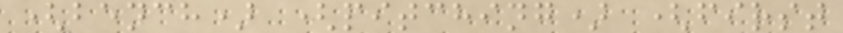(bench) (pitching) (first
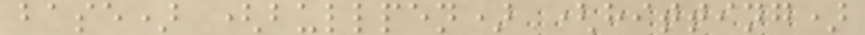base) (bullpen) (hitting)
